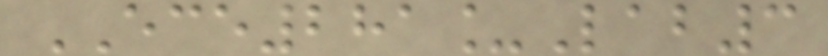ECE281_Lab3
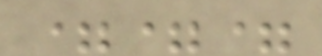===
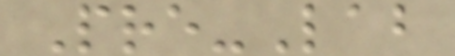Pre-Lab
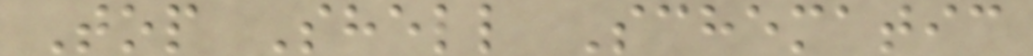Top Shell Schematic
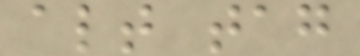alt tag
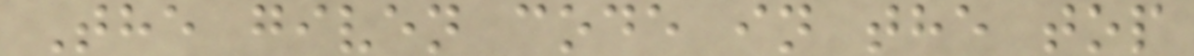The given code in the top
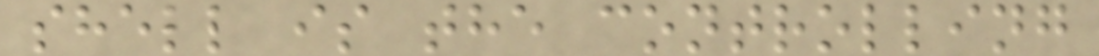shell is the controlling
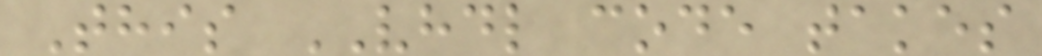This VHDL code takes
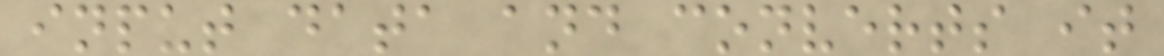input data and converts it
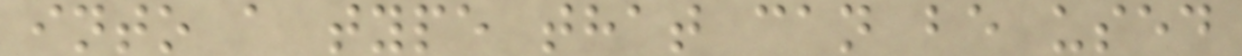into a type that can be used
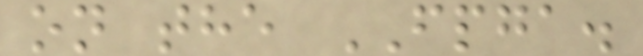on the FPGA.
